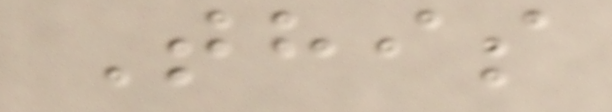This
